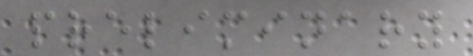preliminary
